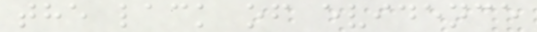the lack of evidence
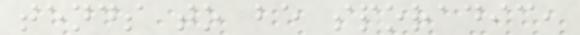tends to be sporadic,
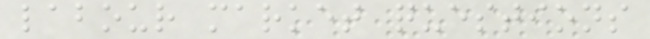labour market questions
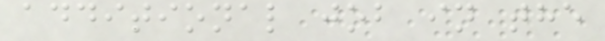additional job in the
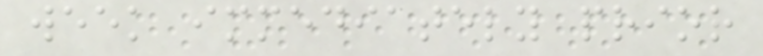week immediately prior
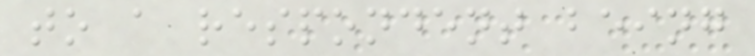to a respondent being
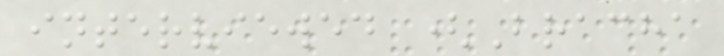interviewed (Bracha
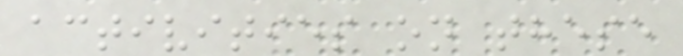activities on these
